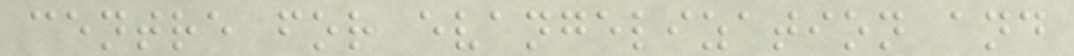centre for evangelization and
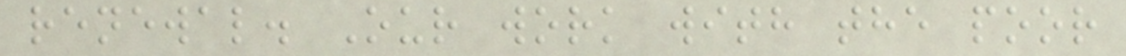renewal. Our work with the poor
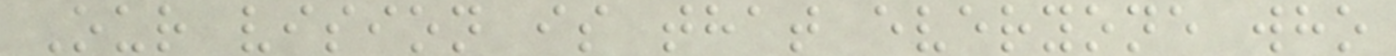Our vision is that everyone who
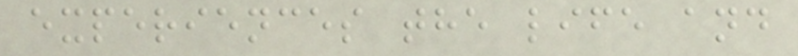experiences the life and
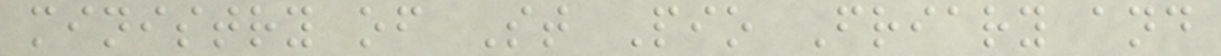ministry of St Pio Friary and
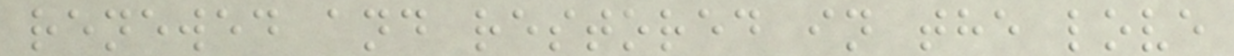renewed and restored in the love
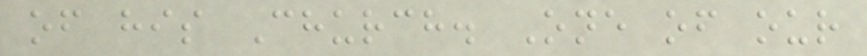of his Church. One of our
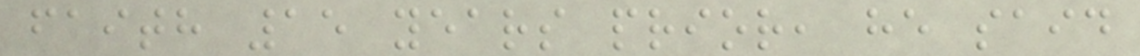faith 15 years prior, he said
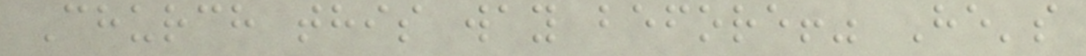Church this way before!" He's
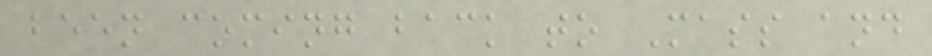been coming back to Mass and
